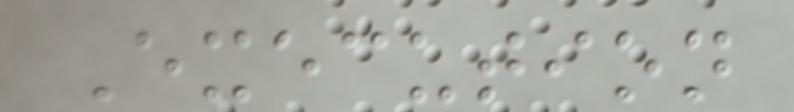Execution
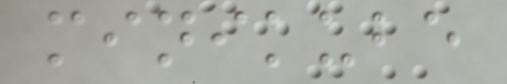minikube
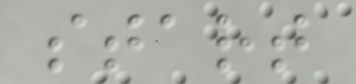start
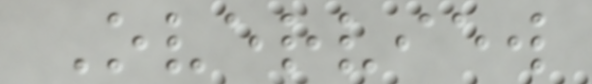Overview
